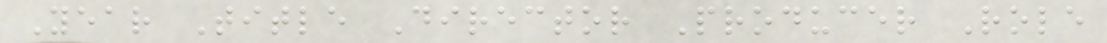Year Title Director Producer Role
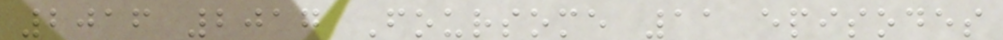2016 2017 Foursome 11 episodes
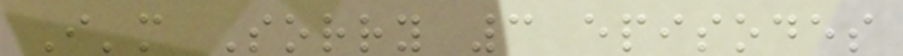I'm Sorry 3 episodes
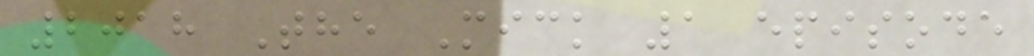2018 The Mick 1 episode
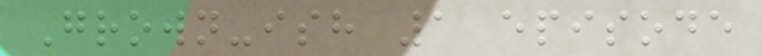Grown-ish 1 episode
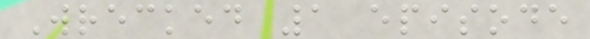Wrecked 1 episode
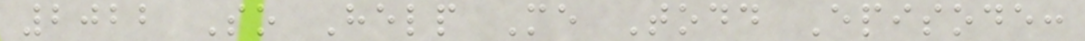2022 So Help Me Todd Episode:
